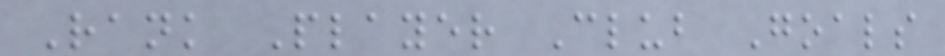Rank Player Club Goals
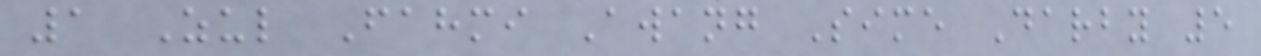1 Zul Fahmi Awang Sime Darby 5
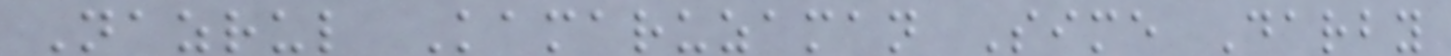Nazrul Kamaruzaman Sime Darby
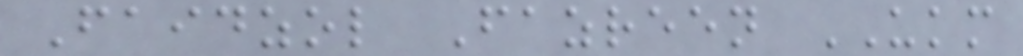Faidzol Fazreen UKM
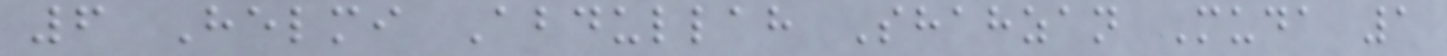6 Helmi Abdullah Shahzan Muda 1
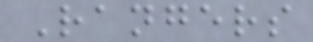Rangers
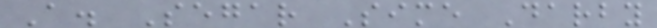A. Segar Sime Darby
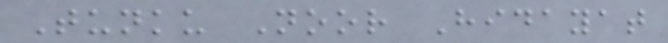Tunku Noor Hidayat
